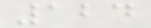124
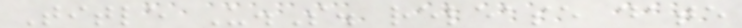Title U.S. release date
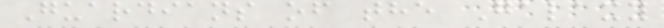Guardians of the Galaxy
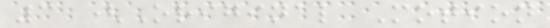3 (Original Motion
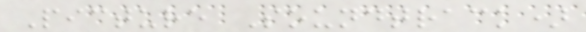Picture Soundtrack)
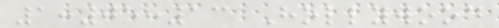1:05:13 Hollywood
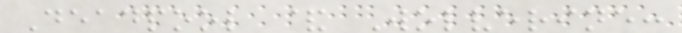Deadpool & Wolverine:
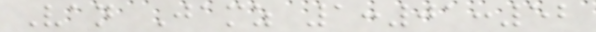Van Jamz 1:01:52
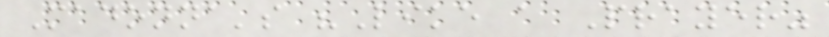Madonna's "Like a Prayer"
